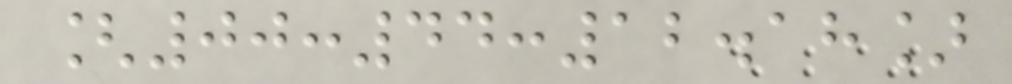[00:44:12.18]
